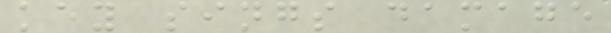key sings damage
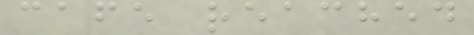cafe reached
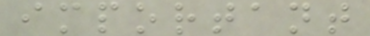important
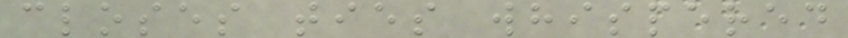closes ties whispered
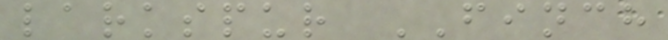larkspur FINCH
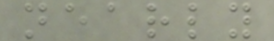nearly
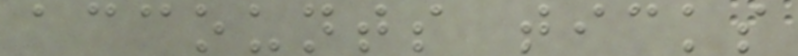accounts ticks
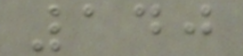140
